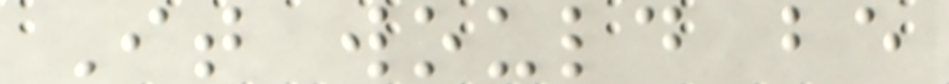It would be
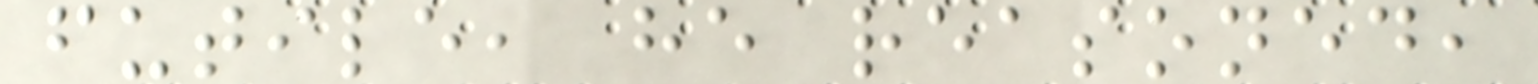futile, he reasoned,
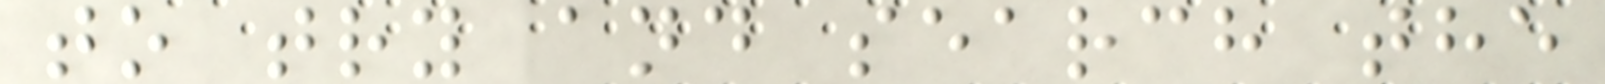to try and search the
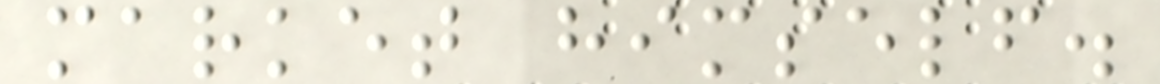market himself.
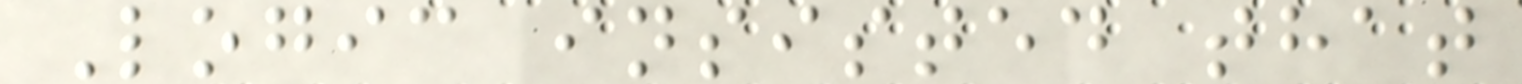Logic insisted that
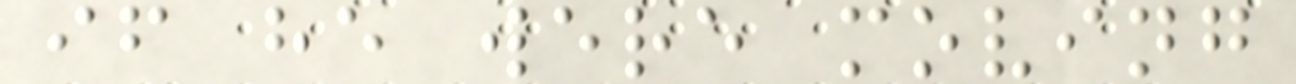if he were moving
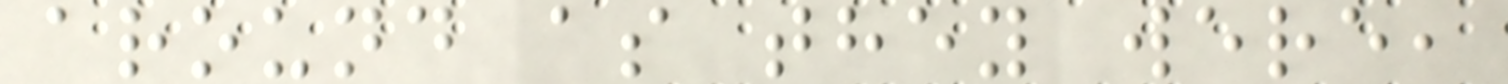around as they were,
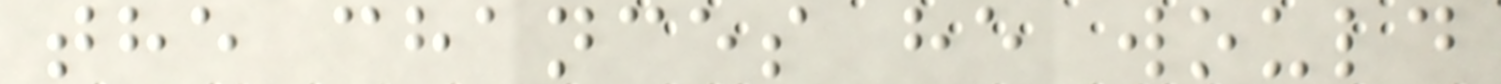the chances he would
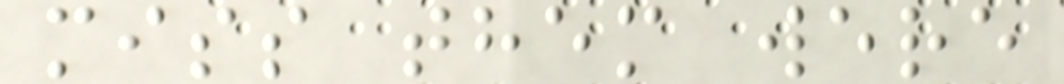miss them were
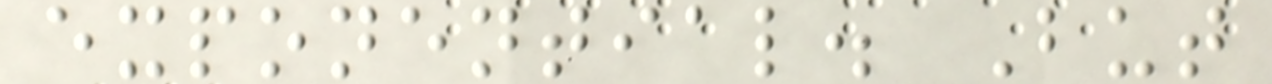exponential. But
